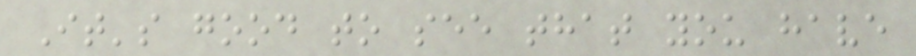It's good to see that you have
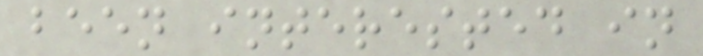been interested in
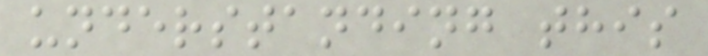understanding this
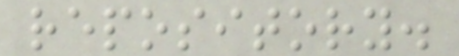repository.
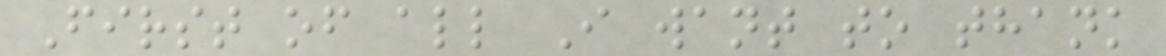First of all I want to thank
